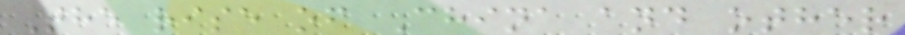The rise of China and other
